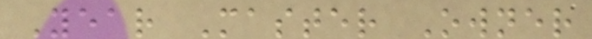Year Master Owner
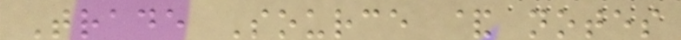Trade Source & notes
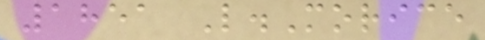1851 L.Morice
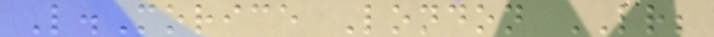L.Morice London LR;
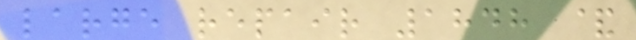large repair 1848 &
